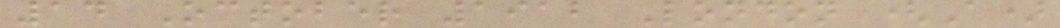14 October 1912 London (A)
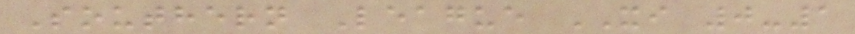Southern League XI 0-1
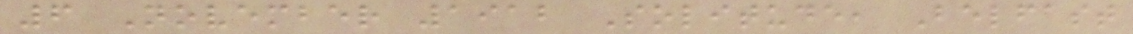6 November 1912 Solitude, Belfast
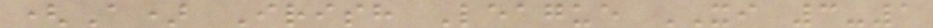(A) Irish League XI 3-1
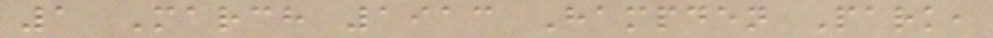1 March 1913 Hampden Park,
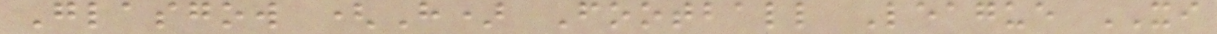Glasgow (H) Football League XI
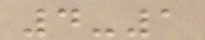4-1
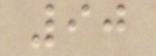90
